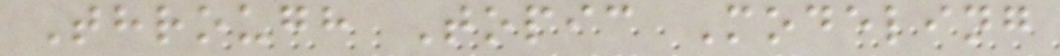Through Topic Modeling
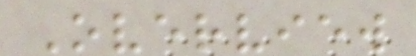Overview
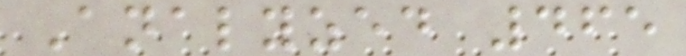Analyzed 465
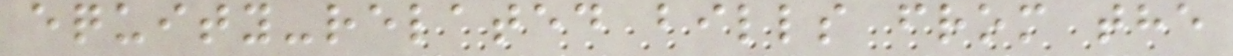equity-related bills from the
